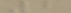2
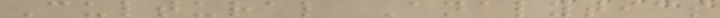Cultural Analytics
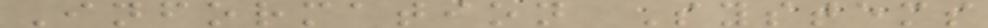Information Systems
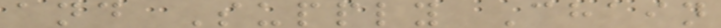and Supply Chain
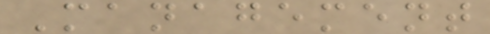Management
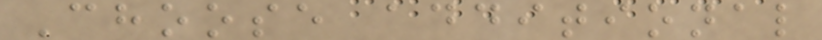Choose additional
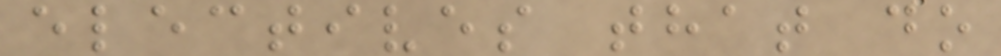electives that do
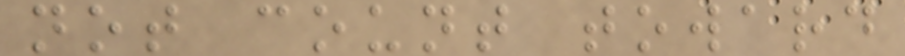not count toward
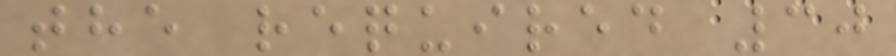the required 30
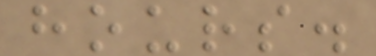hours.
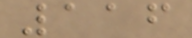116
